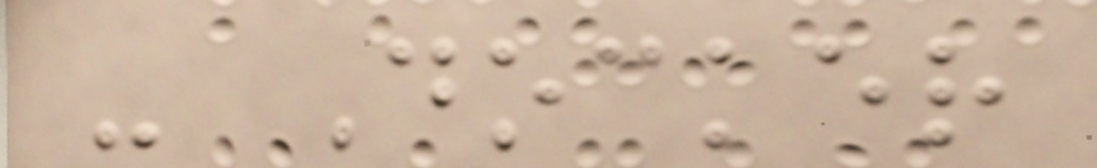- Docker
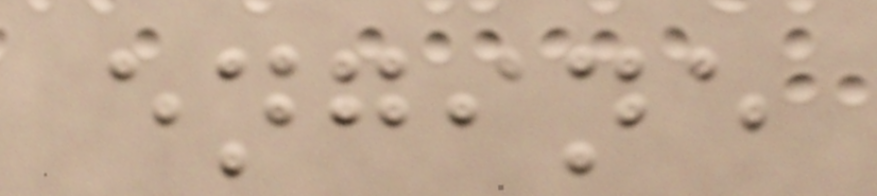engine
